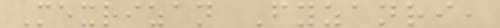Mexrizan Fyzanri,
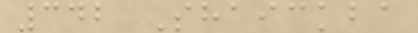342 Shaickba
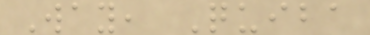Way, Quiba
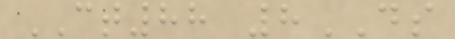CT88 8DS
